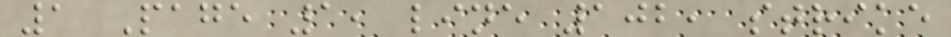1 Page 1, line 102, strike
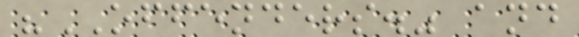"OFFENDERS." and
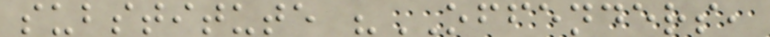substitute "OFFENDERS,
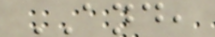AND,
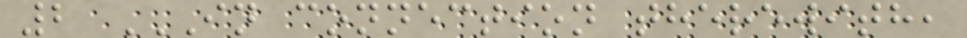2 IN CONNECTION THEREWITH,
